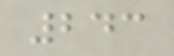243
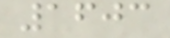1603
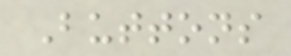Buttons
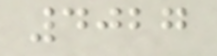4027
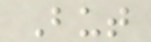But
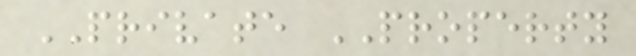PRIVATE PROPERTY
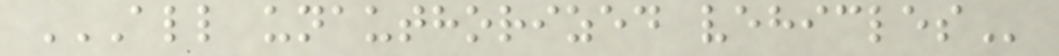ALL UNAUTHORIZED VEHICLES
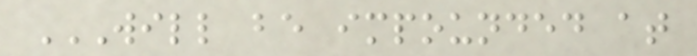WILL BE IMPOUNDED AT
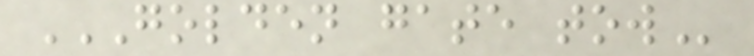GOLDEN GATE TOW
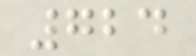724
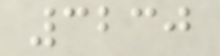3230
